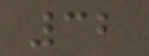32
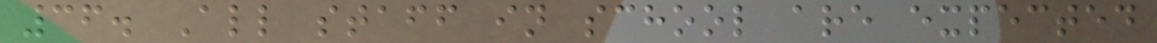36. All staff in school are expected
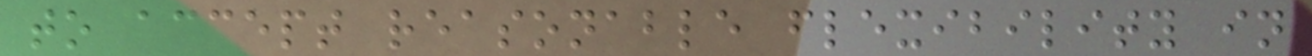to accept reasonable flexibility in
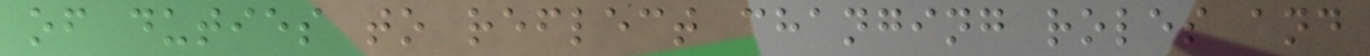of duties to reflect changing roles and
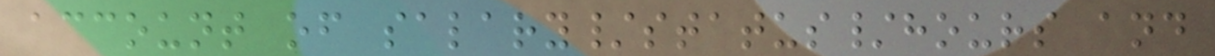account of salary/status/hours and
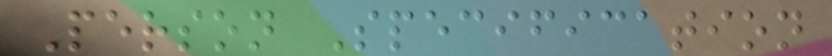Person Specification
